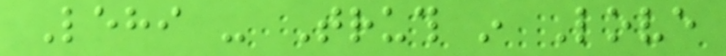Lehi - Truth in Love
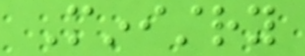Ministry
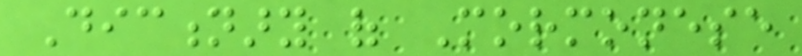Dictionary of Mormonese
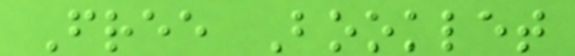Free Booklet
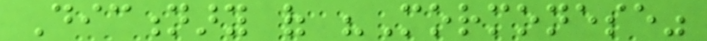Dictionary of "Mormonese"
